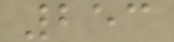253
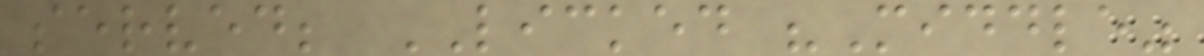served; LICKED "Middle"
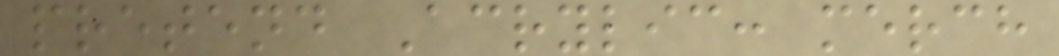pretend Acrylic: merch
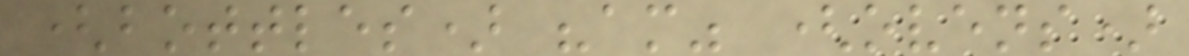(bottles) "am" (ovens)
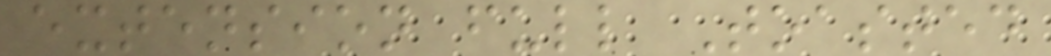extension full Toasted
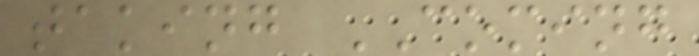taking COMING
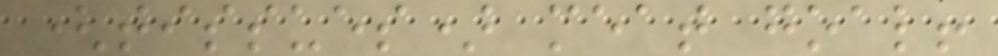(tissues) meat goal!
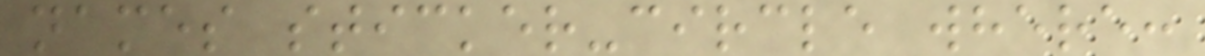names sticker-circle where:
